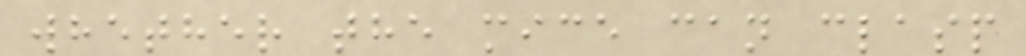whether the mice can clasp
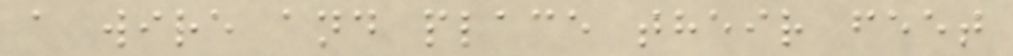a wire and place their feet
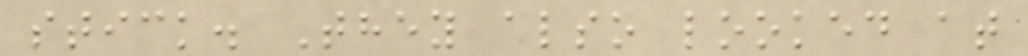stick. They also looked at
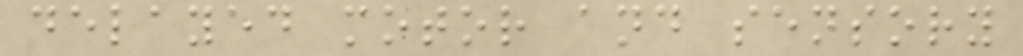delayed motor and sensory
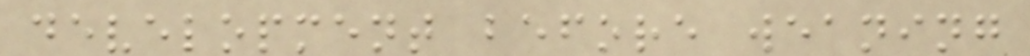development before weaning
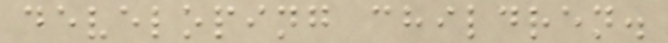developing children.
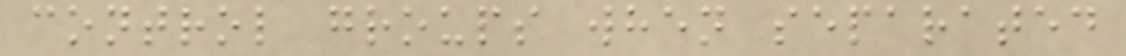control groups when separated
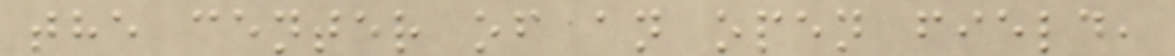the center of an open field,
